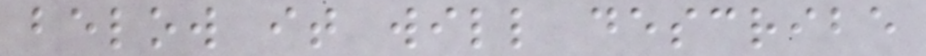below it will describe
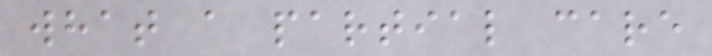what a partial care
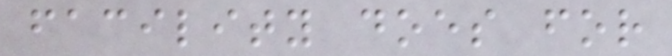facility does for
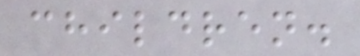children.
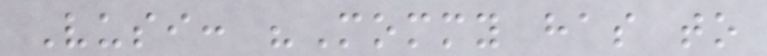Vusi: "Mommy has to
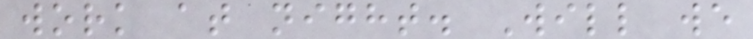work at night. Will we
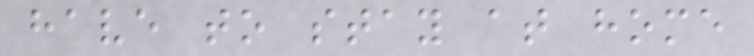have to stay at home
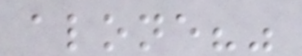alone?"
